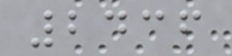2436
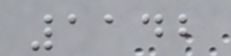1142
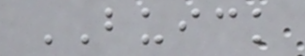BUICK
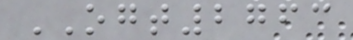OGT2763
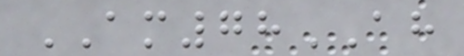AM78AH
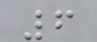6
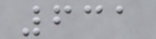631
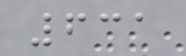631
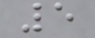5
